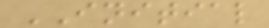INITIAL
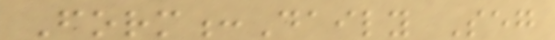Form:Daily Seg
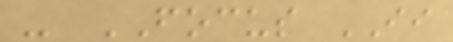- FOCUS II
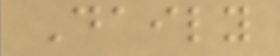Daily
